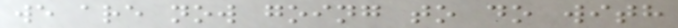we are now going to do with
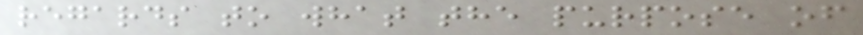regards to what the purpose of
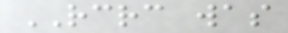RCRC was
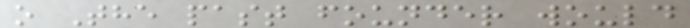o The past founder would
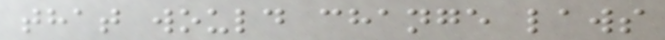that would change laws
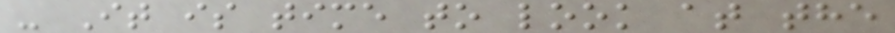- It is time to look at the
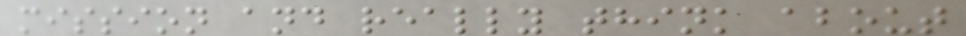mission and really think about
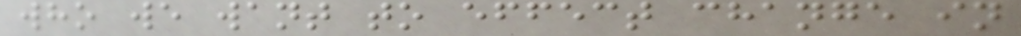who we want to effect change in
